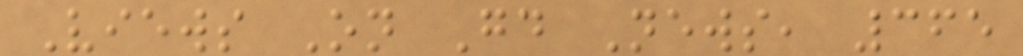Views On Good News, 365
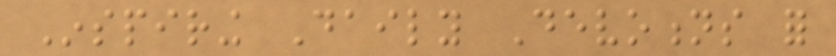Inspiring Daily Devotions for
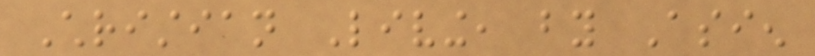Christian Living, by Asien
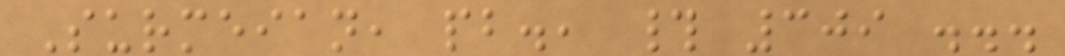Surmeian, pb., # 309 ...
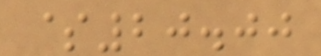$20.00
